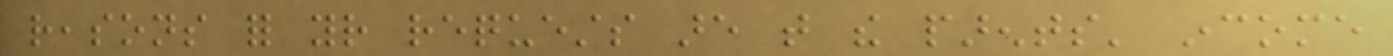reasons for your requests are that the parents' income
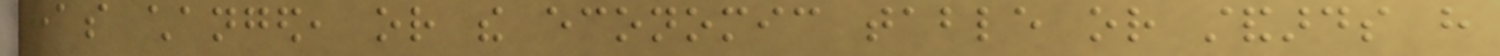has changed, or the economic table or standards have
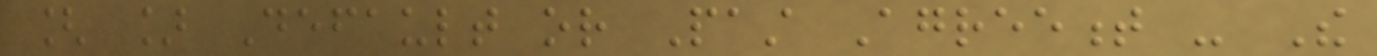[ ] Default or Past Agreement - The
